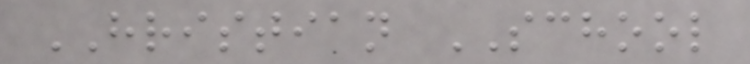HRISTIAN SCHOOL
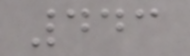443
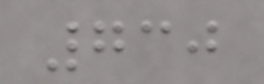730
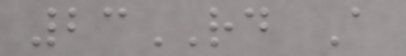23RD A
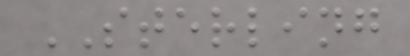STERLING
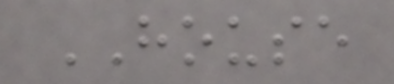HOUSE
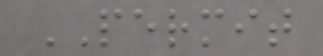PERMIT
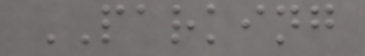PARKING
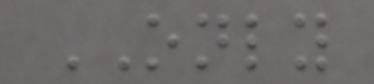ONLY
